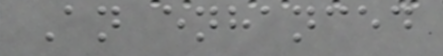An enhanced
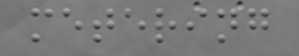metering
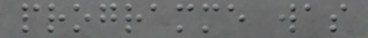programme was
